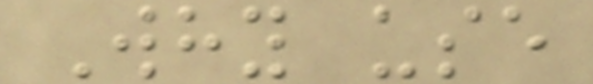Why use
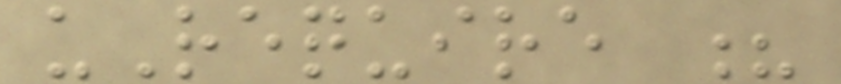uRequire ?
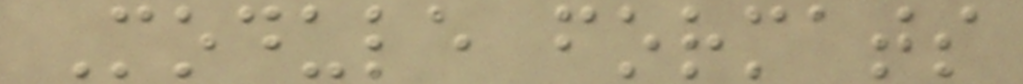Module formats
